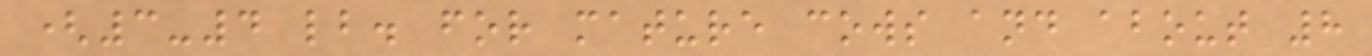(3-4 lb. for mature cows and about 8
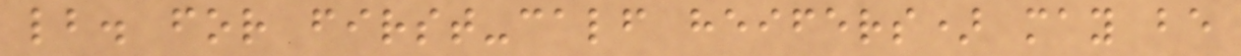lb. for first-calf heifers) may be
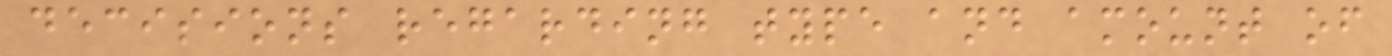decisions regarding type and amount of
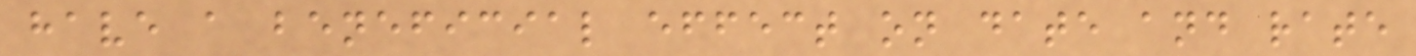have a beneficial effect on date and rate
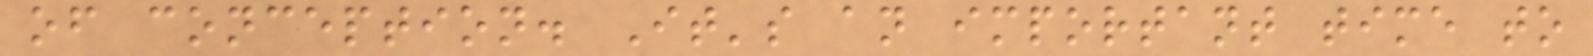of conception. It's an important time to
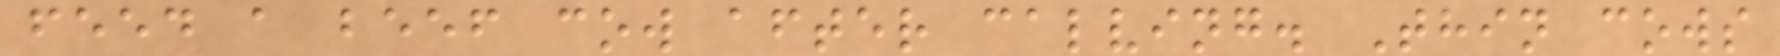feed a beef cow after calving. Thin cows
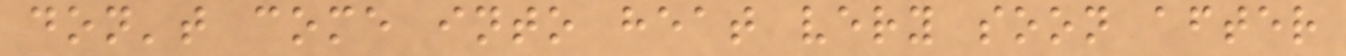don't come into heat very soon after
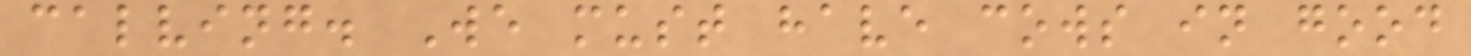calving. We must have cows in good
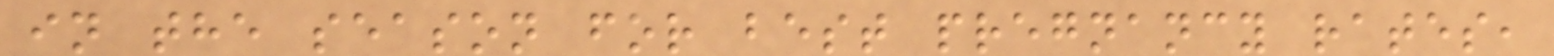in the season for best pregnancy rates,
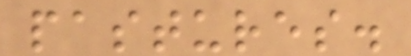pastures.
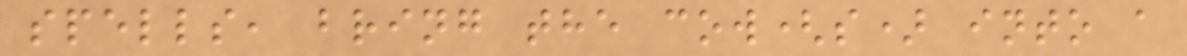spells, bring the cow(s) into a
